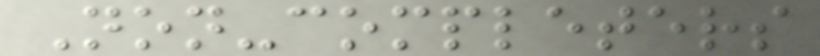Non-completers
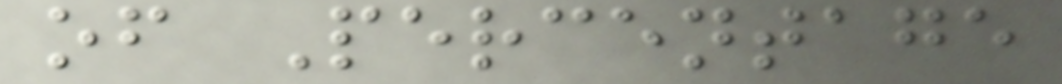of Percentage
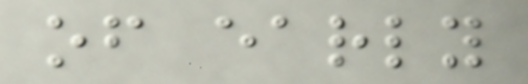of early
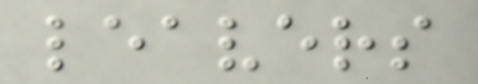leavers
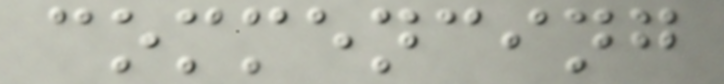commencing
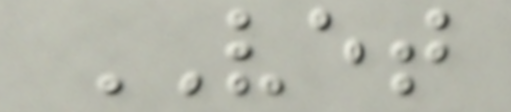VET
